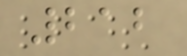212
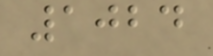1024
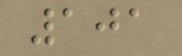101
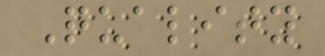Quality
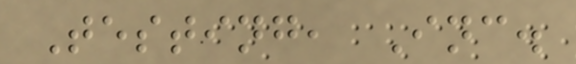Testing, Inc.
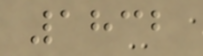1832
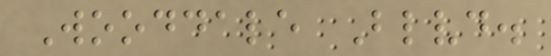Wooddale Blvd.
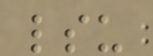lsu
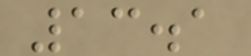13.1
